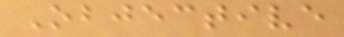Objective
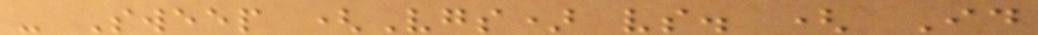- Sweep (Vgs) vs. ( Id
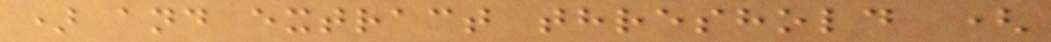) and extract threshold (
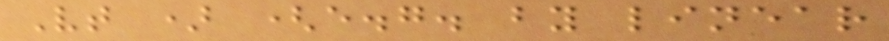Vt ) (e.g. by linear
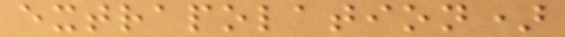extrapolation)
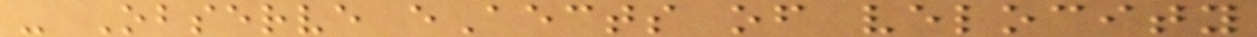- Observe eAects of velocity
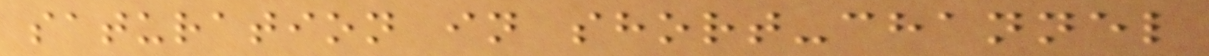saturation in short-channel
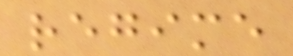regime
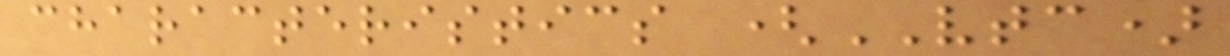characteristics (VTC)
